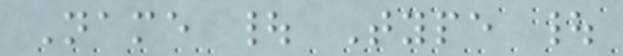Name | Type |
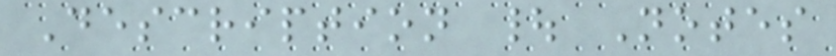Description | Notes
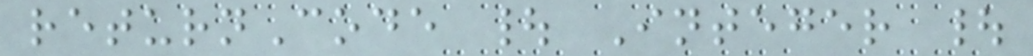returnCode | Integer |
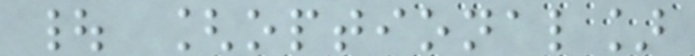| [optional]
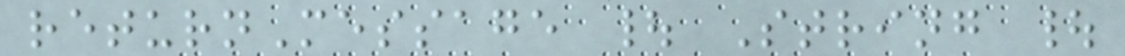returnMessage | String |
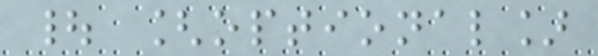| [optional]
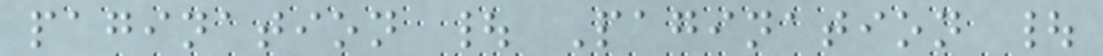pagination | Pagination |
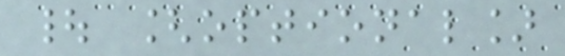| [optional]
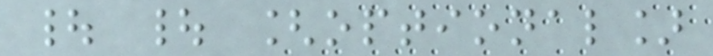| | [optional]
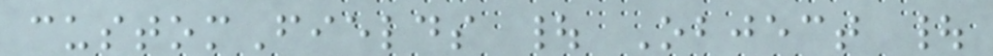customFields | Object |
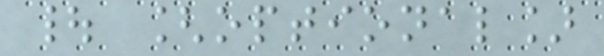| [optional]
